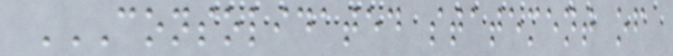CONSOLIDATED STATEMENT OF
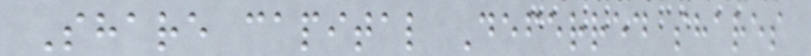Share capital Deferred shares
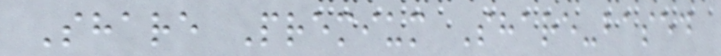Share Premium Share-based
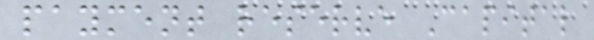payment reserve Capital
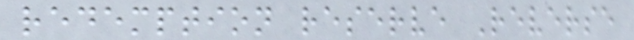redemption reserve Reverse
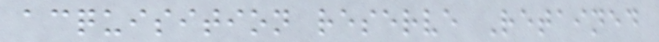acquisition reserve Retained
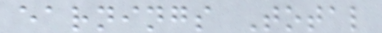earnings Total
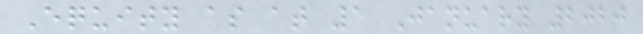Equity as at 1 January 2020
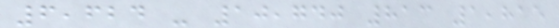6,624 - 10,740 813 1,815
